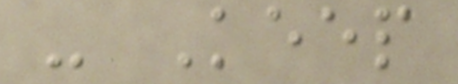- Keep
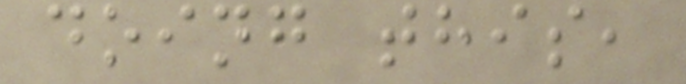doing this,
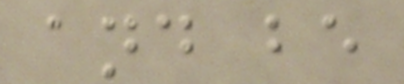and be
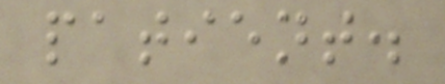patient.
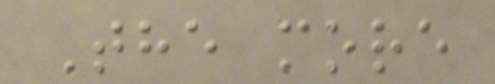The more
